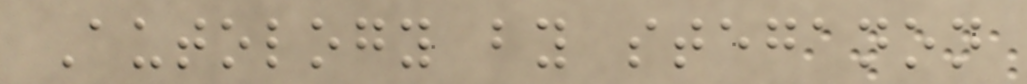Autology by steganon
